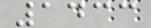1433
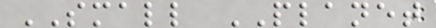SMALL PLANET
